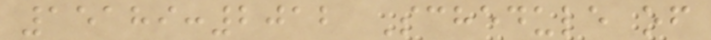15189:2012 Schedule of
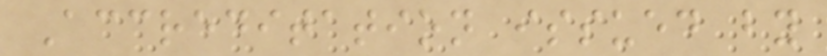Accreditation issued by
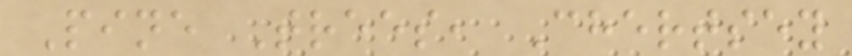Pine Trees, Chertsey
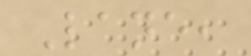Lane,
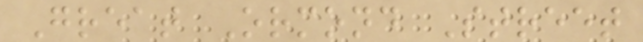Great Ormond Street
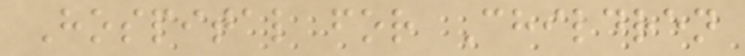Hospital for Children
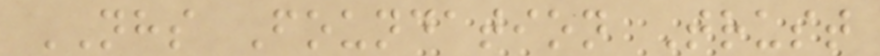NHS Foundation Trust
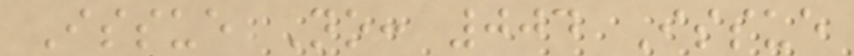Issue No: 004 Issue
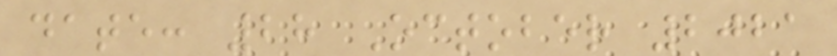date: 28 October 2021
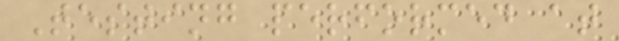Testing performed at
